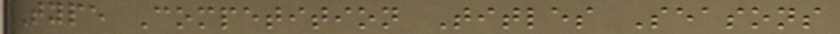Type Competition Titles Seasons
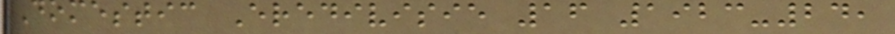Domestic Eredivisie 16 1923-24,
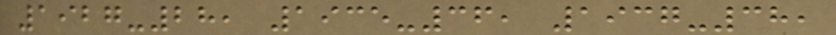1927-28, 1935-36, 1937-38,
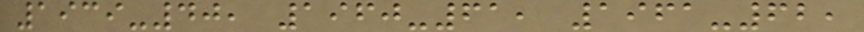1939-40, 1960-61, 1961-62,
